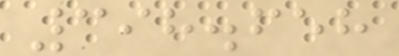398.658
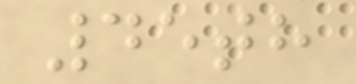45th
